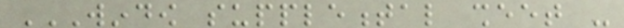WINDOW SUPPLEMENTAL SHEET -
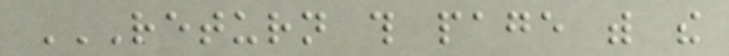RETURN THIS PAGE WITH THE
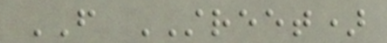FROM STREET)
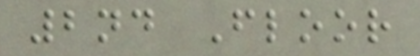2nd Floor
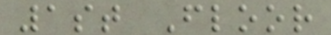1st Floor
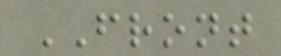FRONT
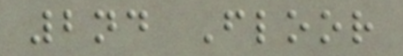2nd Floor
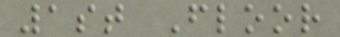1st Floor
